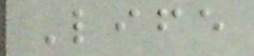Life
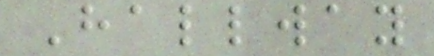Hallway
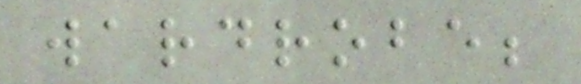wardrobe;
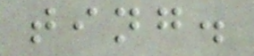ting.
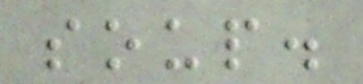soup.
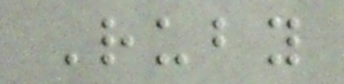Ruby
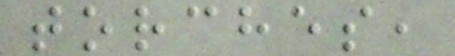torches,
